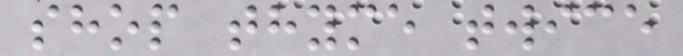shop thyme twice
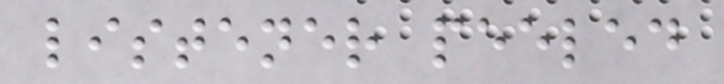listener peeled
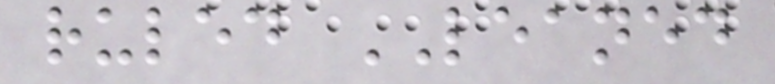ruled LEANED
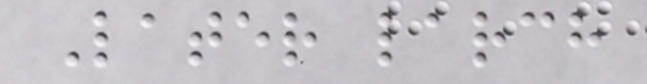Later larch
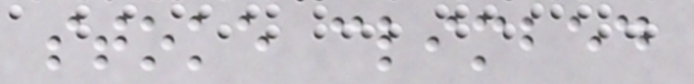stoke climbed
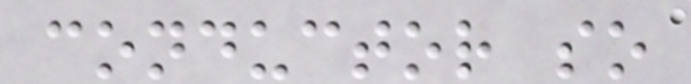conductor so
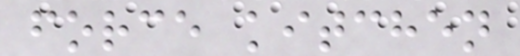force kitchen
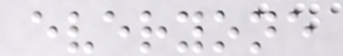everyone
